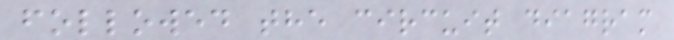followed the circuit diagram
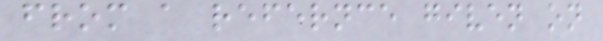from a refernce given on
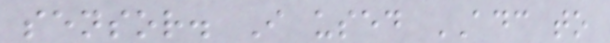sensor. I used ADC to
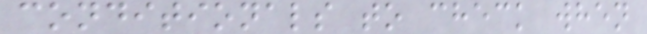conditionals to check when
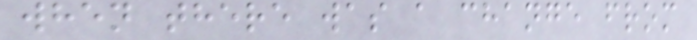when there was a change from
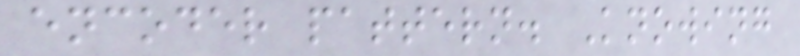encoder pattern. Knowing
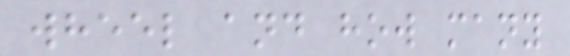wheel and how many
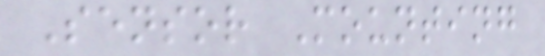Sensor Mounting
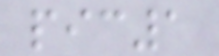pic1
